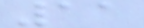11
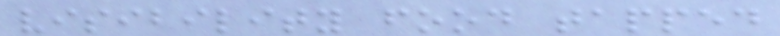visibility food tapped
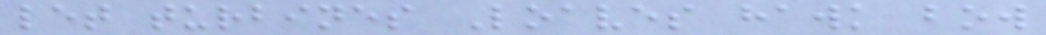let turbines Loaves hawk bow
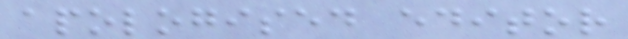apologised editor
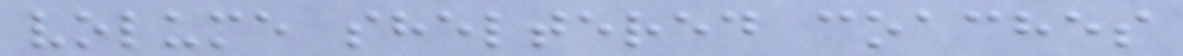volume sheltered coaches
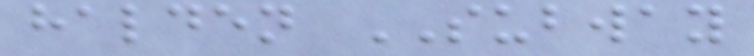halden SUBWAY
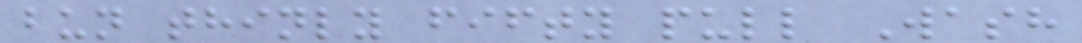bun thinly fifty pull Wash
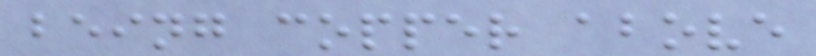being copper above
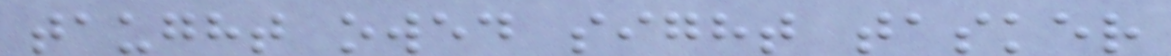taught owed sight tasker
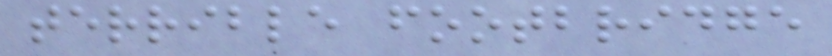terrible footbridge
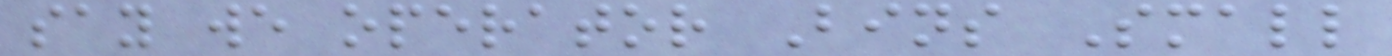say we operator Bins Small
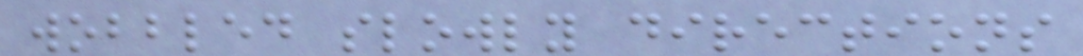wobbled slowly directions
